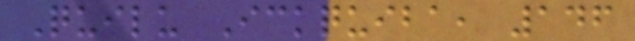Quilu Ickquiba, 146
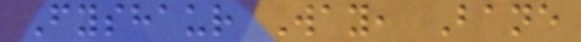Fyshaur Way, Bane
